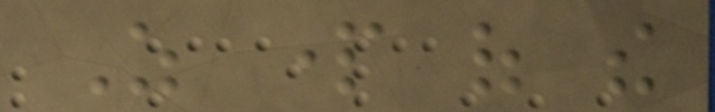As part of the
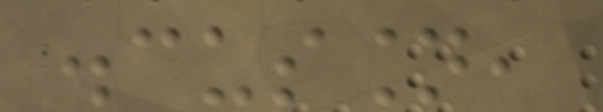discussion,
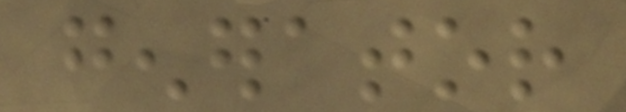generator
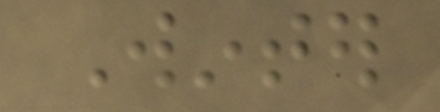Winter
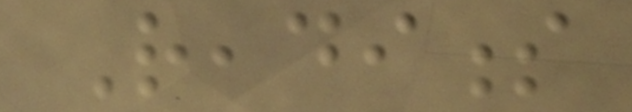Readiness
